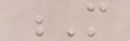M
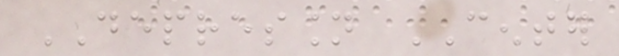DEPRESSION CENTER
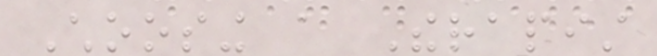Choosing a Therapist
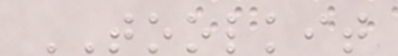TOOLKIT
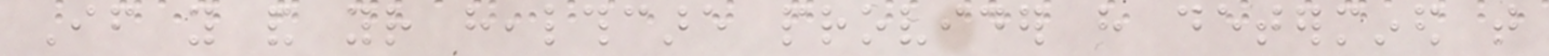If you and your healthcare provider have determined that
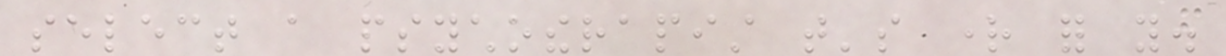select a psychotherapist that's right for you.
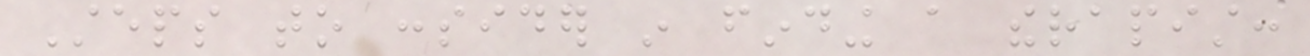Steps to consider in finding a therapist:
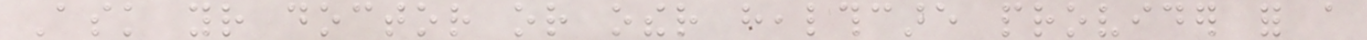Ask your doctor or other healthcare provider for a
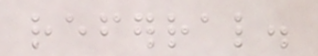referral.
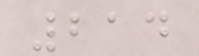214
